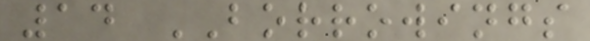14 BORROWINGS
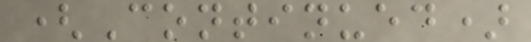(Continued)
